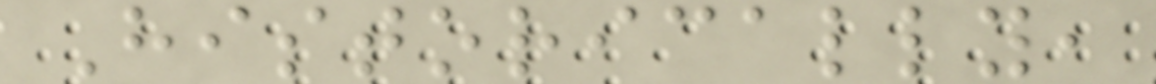Historically,
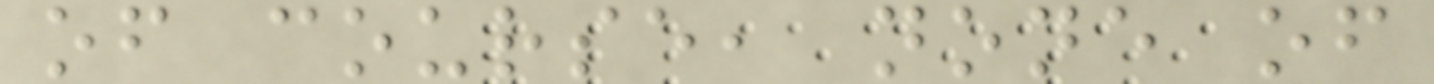of course, none of
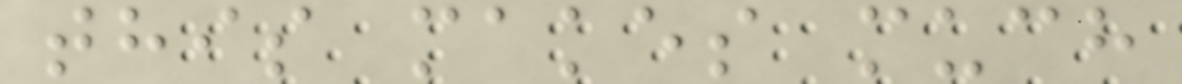this makes much
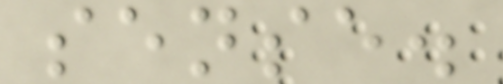sense.
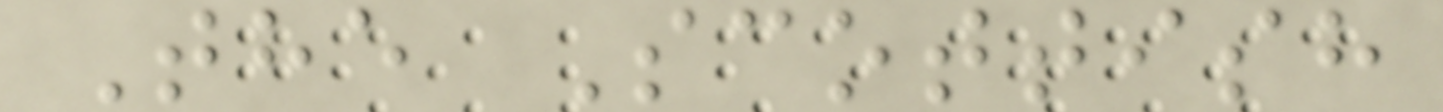The Scottish
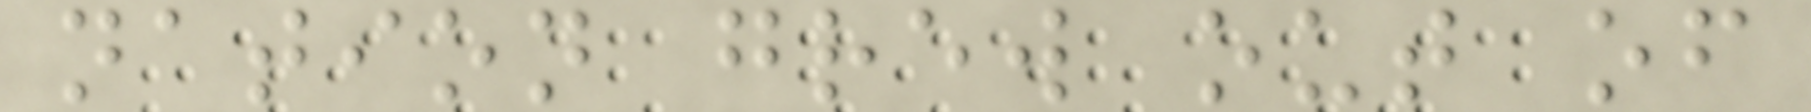nation grew out of
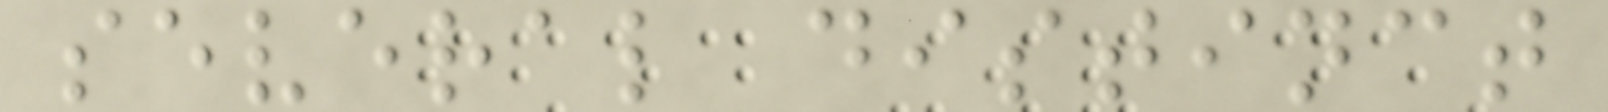several distinct
